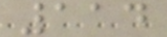114
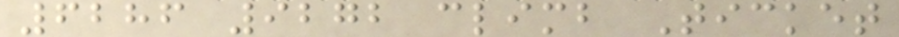6286 9272 climb Ticket
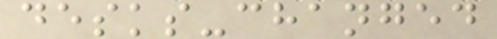desks-changed
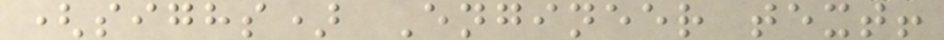(sighs) Engineer text!
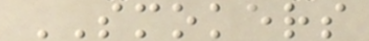SMOKERS
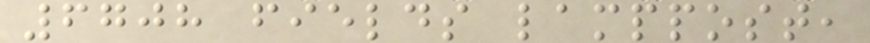6708 fields lamppost,
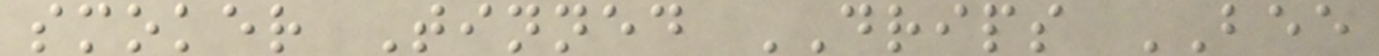smoker Tinned DRIPS BEE
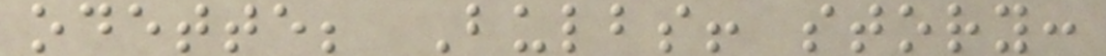odette; Bulbs! story:
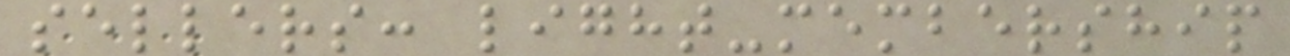sellers: light-membership
